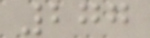277
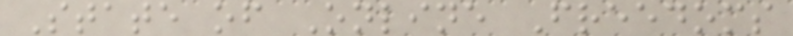State of Online Freedoms
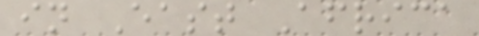in East Africa
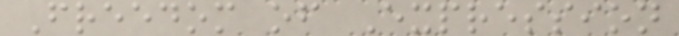Freedom of Expression
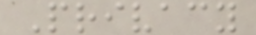Privacy
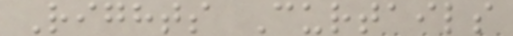Rights Curtails
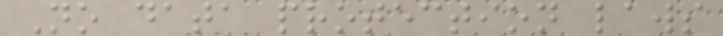No data protection laws
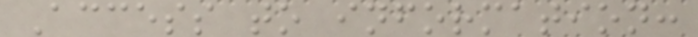Access to information:
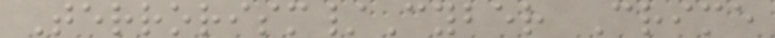Terrorism/Cyber Crime
